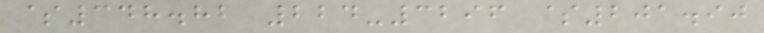$348.82 224-3296 $201.90
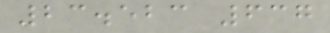23.523 637
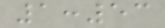1:53
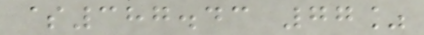$387.43 77%
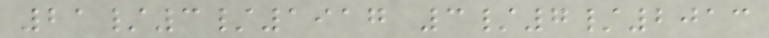21/3/1917 3/7/2013
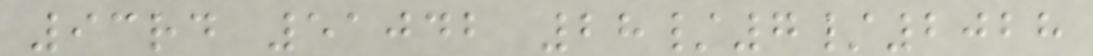93rd 51042 28/7/2028
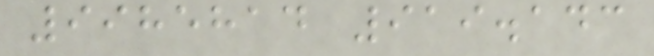9985814 919.143
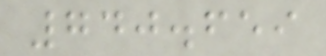740.659
